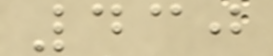430
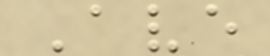Ave
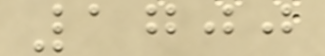1700
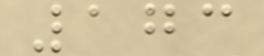173
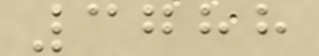3788
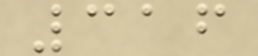316
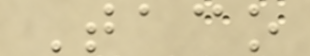Taco
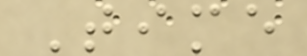Time
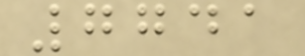7741
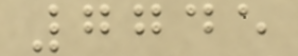7745
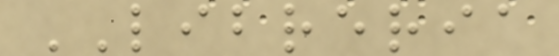LIBRERIA
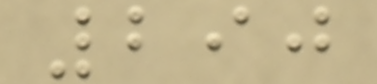290
